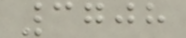3708
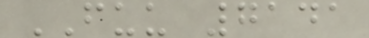FUU 7141
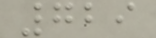729
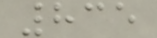835
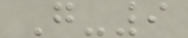G-9
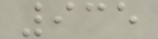935
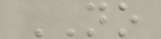NO
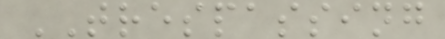TRESPASSING
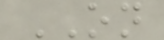ON
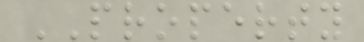PROPERTY
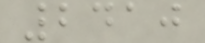2410
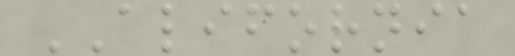ALIFORNIA
